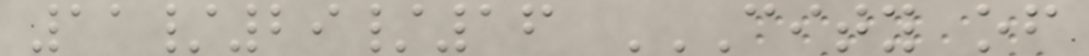11/29/16 CITY OF
